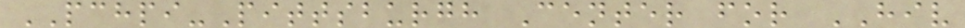PCHPI-Pittsburgh Center for HIV
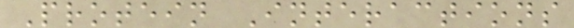Protein Interactions
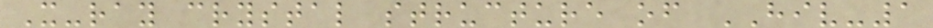X-ray crystal structure of HIV-1
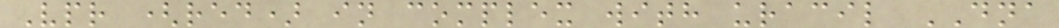Vpr (red) in complex with uracil DNA
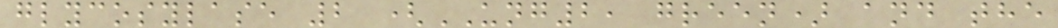glycosylase 2 (UNG2, green) and the
